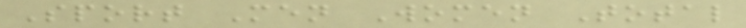Sport Men Women Total
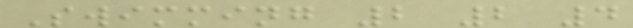Swimming 2 2 4
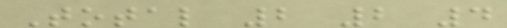Total 2 2 4
